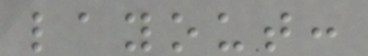layout:
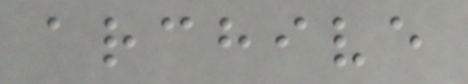archive
